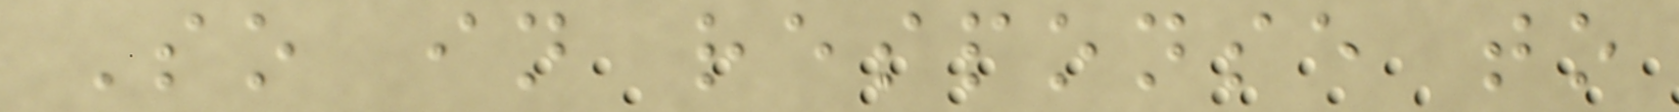So in response to
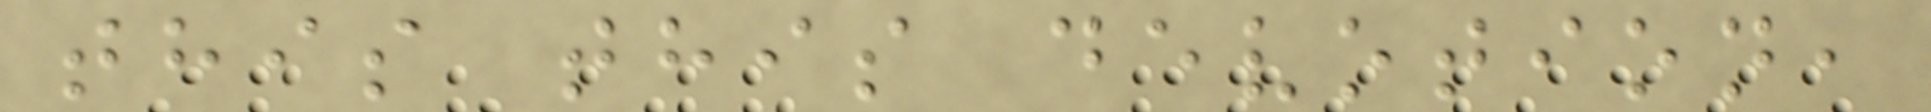this this devotion,
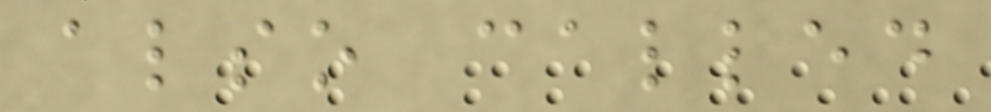also called
